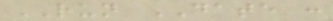RUN DATE :
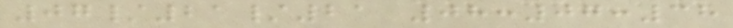07/21/21 08:07:38
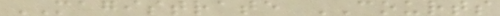MAGISTRATE COURTS
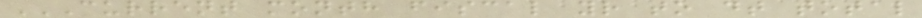CURRENT MONTH FISCAL YR TO DT TOTAL
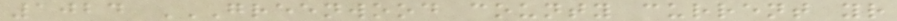1024 GREENWOOD COUNTY CURRENT YR
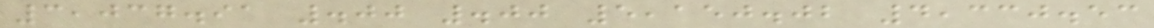3,037.91 .00 .00 5,150.02 4,330.53
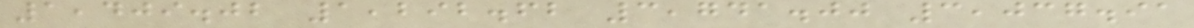1,409.02 1,292.62 3,741.00 3,037.91
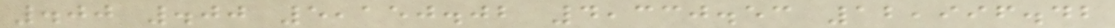.00 .00 5,150.02 4,330.53 12,996.42
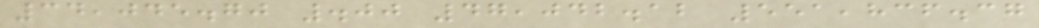34,045.70 .00 47,042.12 551,836.37
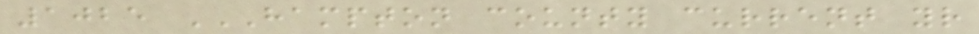1025 HAMPTON COUNTY CURRENT YR
